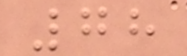78
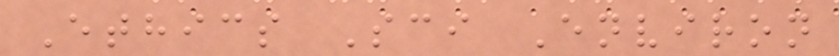Ethics Sci Environ
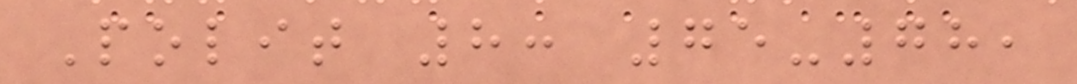Polit 8: 75-78,
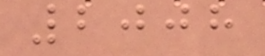2008
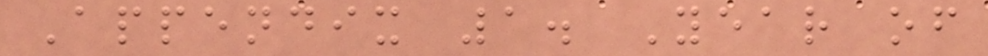Appendix 1. Year of
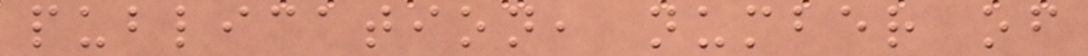publication, number of
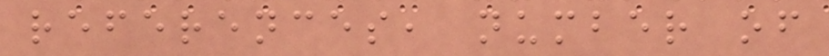references, number of
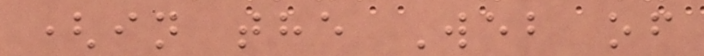(in the Web of
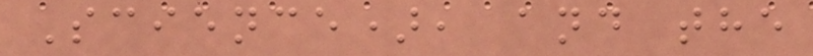Science), and the
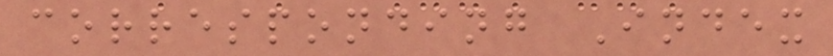corresponding Index
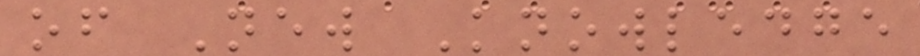of New Knowledge
